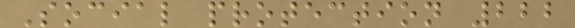Social protection 222
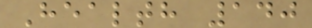Health 140
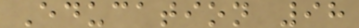Education 98
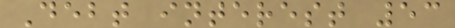Debt interest 53
